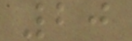20
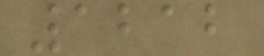1212
